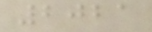2021
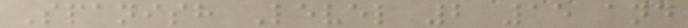Spanish Level 2 15 and
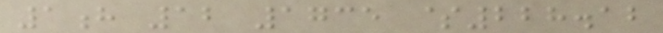1h 12 1735 $228.12
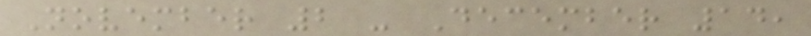November 2 - December 14,
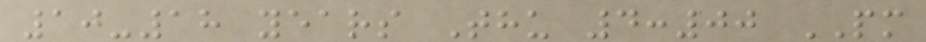10-18 years Thu 4:00 PM
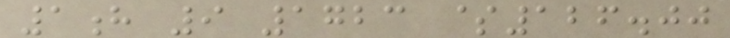1h 9 1723 $126.00
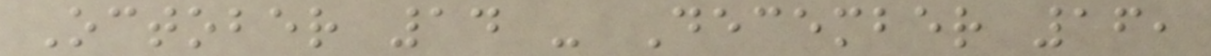October 14 - December 16,
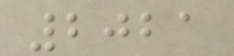2021
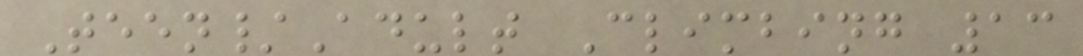Teen/Adult Climbing 13
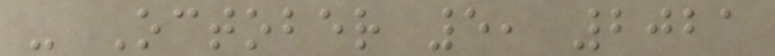- October 5, 2021
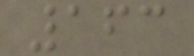163
